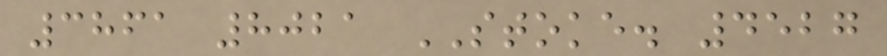3861 8021 STOKE. 4527
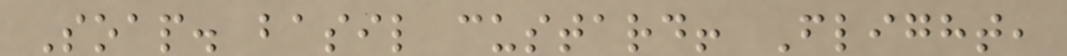Soap. basil custard! Flight,
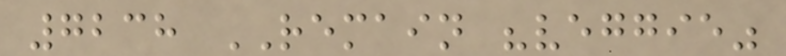7238 REMAIN "veggie"
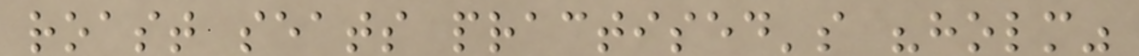roast seats practised's "holm"
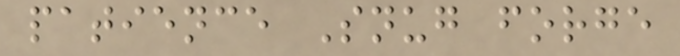patience Snug forge
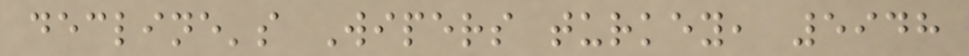decline's Wipers turkey, 5948
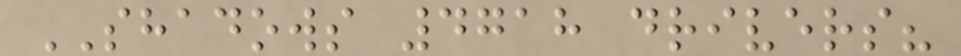SHADOWS 4718 drivers?
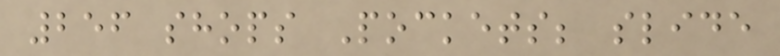256 shops Pockets; slide
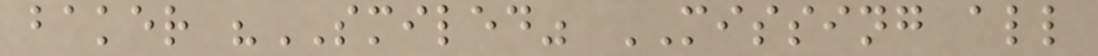baker "SMILED" MISSING all
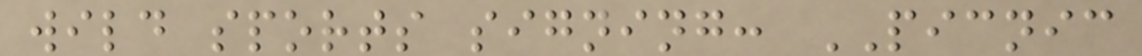wild sports signing: PICNIC
